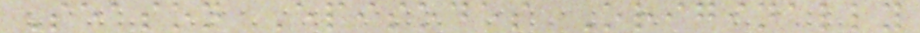Season Episodes Originally
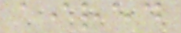aired
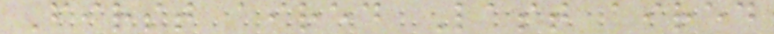First aired Last aired
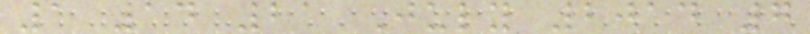1 14 21 July 2014 7
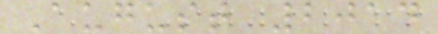August 2014
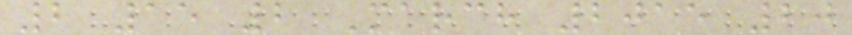2 15 2 March 2015 20
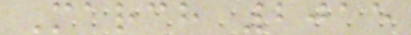March 2015
